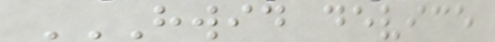HWID DEVICE
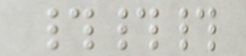###
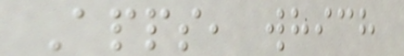Apps, which
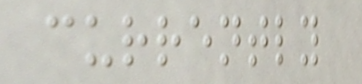currently
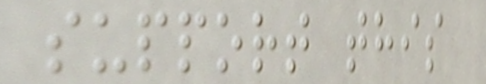support this
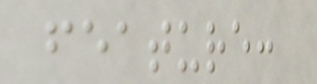feature:
